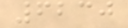6230
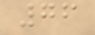76
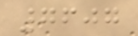7607
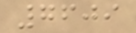7609
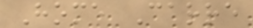Home Carre
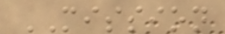MISSION
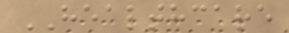HEALTHCARE
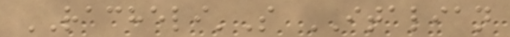RACHELI'S ITALIAN
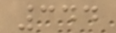344
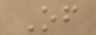Of
